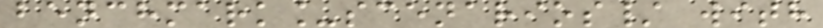benchmark_scenarios/ with
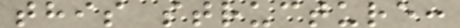this structure:
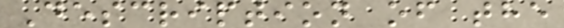Description of the
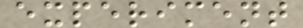experiment
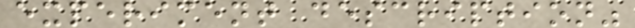experiment description"
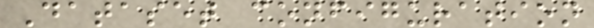Dataset configuration
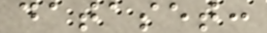dataset:
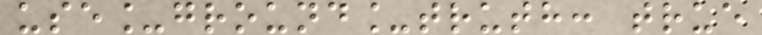use_ground_truth: true
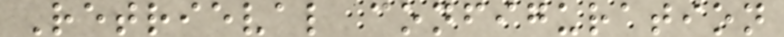Retrieval configuration
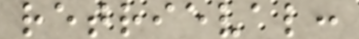retrieval:
